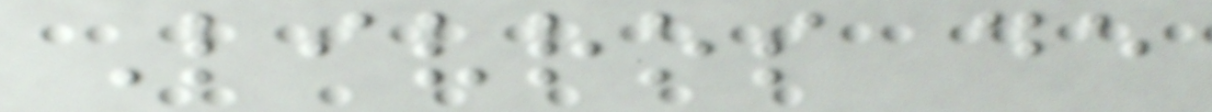Livros de
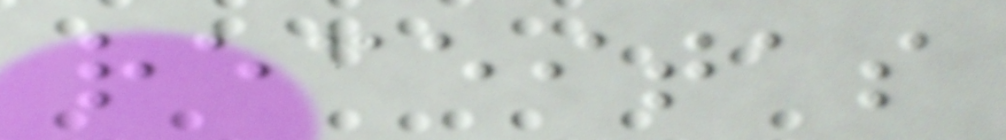receitas
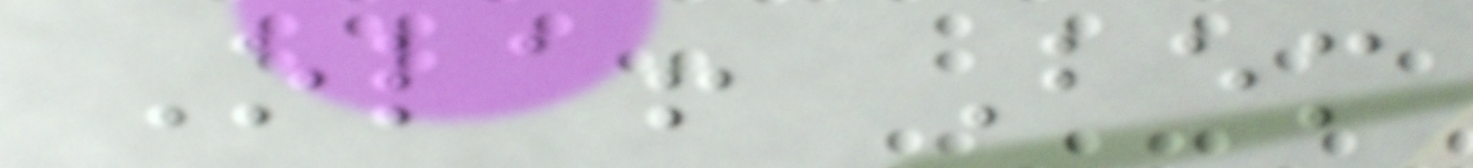Ola! Bem
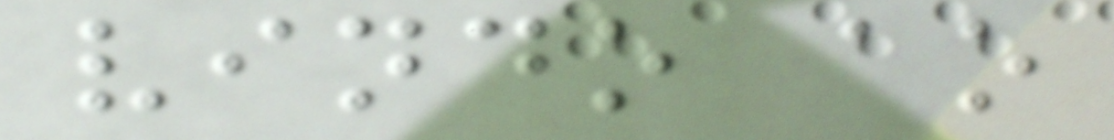vindo ao
